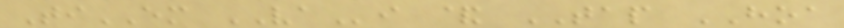TiEM VAi & TAP HOA
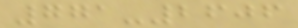771-2606
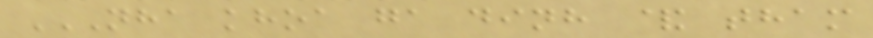NHA KHOA GA DINH & THAM
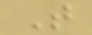T
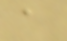a
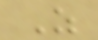Z
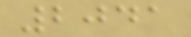2041
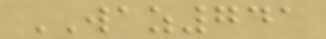WAZ741
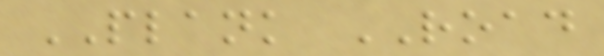PLANK ROAD
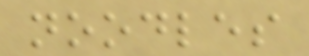noodles
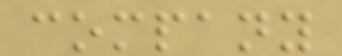company
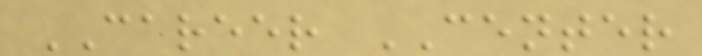CAREER CENTER
